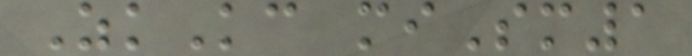ZkKc miSm1
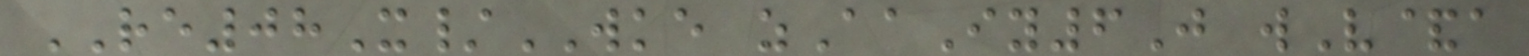RE08X/WKE zAaIy6J wV&a
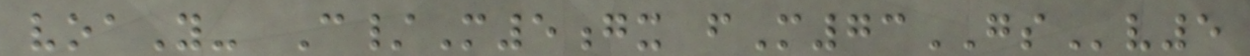voaY- C/M5gx fM73GSv5
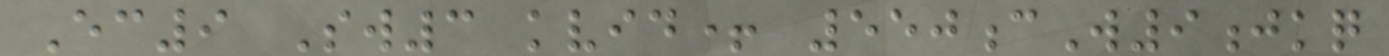Ec9 Sw3 kvid+ 550cW9jkq
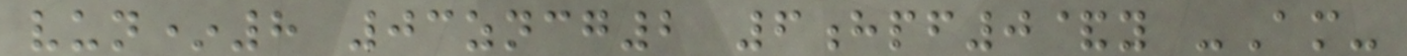vun*8 03zncg2 6hpf0&y -Am-
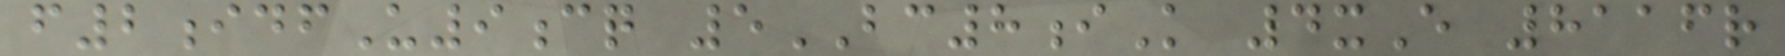f2idfU9cq 5BC8iK 4xE 8116r
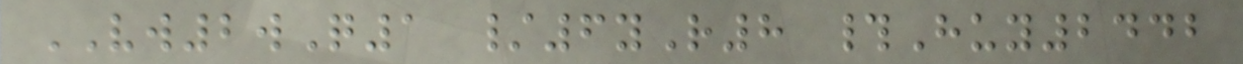VW2wQ1 /6yR8 #Huy2442
